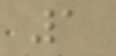1
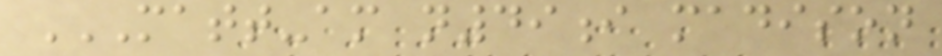MATT-AM N49I MADISON
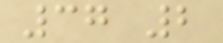37 2
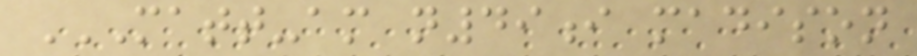MATT-AM N49I MADISON
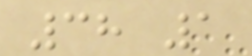38 1
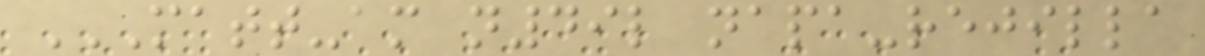MATT-AM N49L NAPA-REJILLA
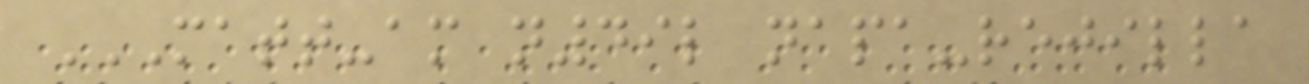MATT-AM N49L NAPA-REJILLA
